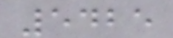5425
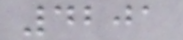4201
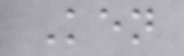Ken
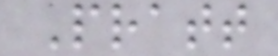Pratt
